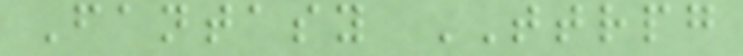Fantasy TTRPG
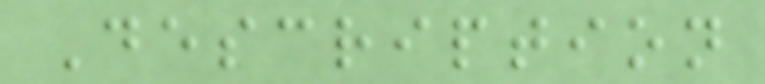Description
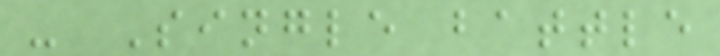- Single battle
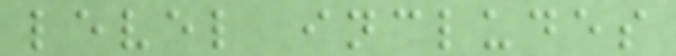level includes
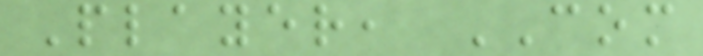Player, COM
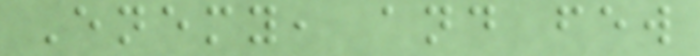Enemy, and few
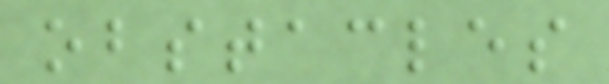obstacles
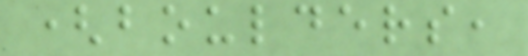(boulders,
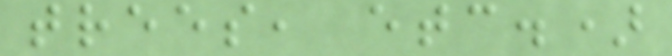trees, etc.)
